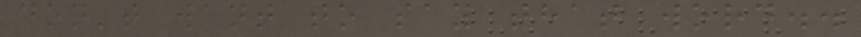don't want to say that word..
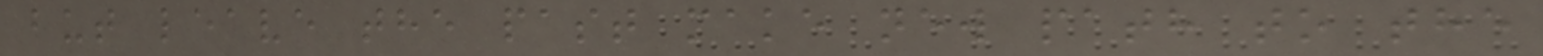but leave the past make new path to the
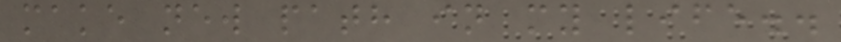make new path in my life..
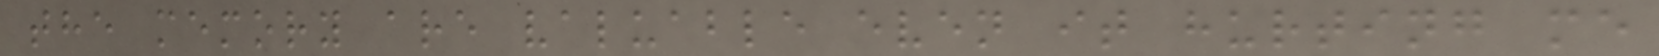the memory are valuable even it hurting me
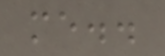me..
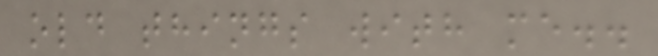old things with me..
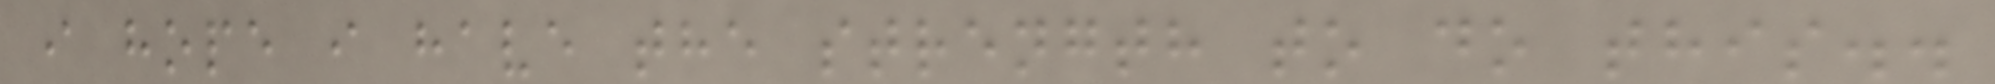i hope i have the strength to do this..
